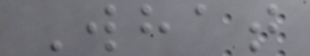What
